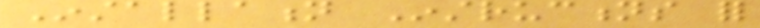Installation Instructions for
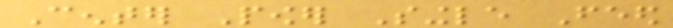Center Power Single Feed
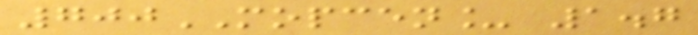700MOPCEN_ 1.7
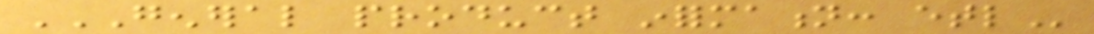GENERAL PRODUCT INFORMATION: ETL
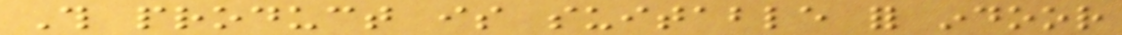This product is suitable for indoor
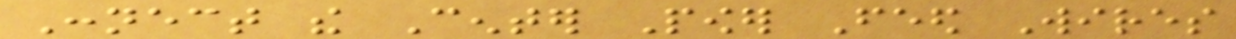Connect the Center Power Feed Wires
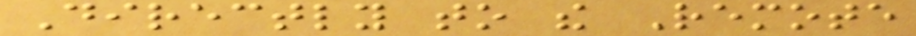Directly to the Remote
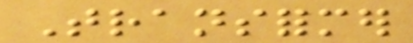Transformer
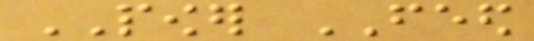POWER FEED
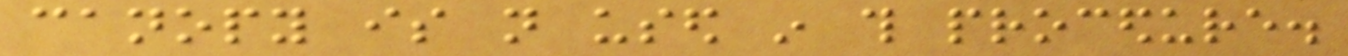canopy is not used in this procedure.
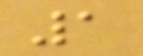1
